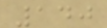140
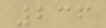236
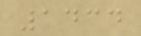1434
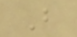B
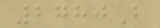2780B
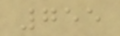755
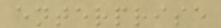enterprise
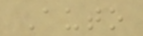Auto
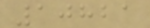10821
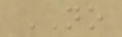NO
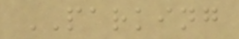PARKING
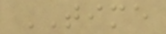TIME
